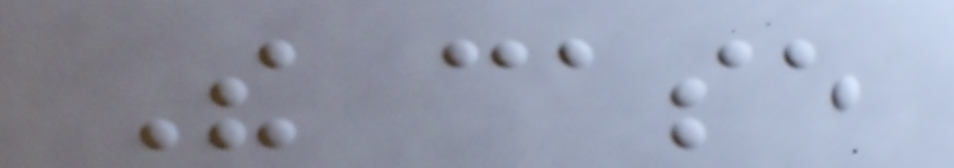The case
